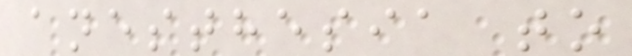anesthesia to
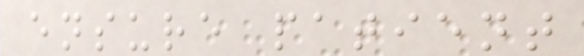ensure patient
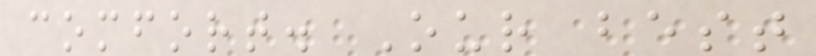comfort. Our best
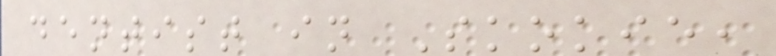dentist in Skokie,
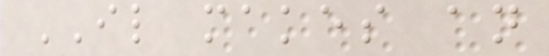IL makes an
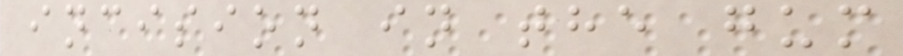incision in the gum
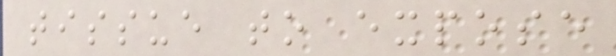tissue to expose
